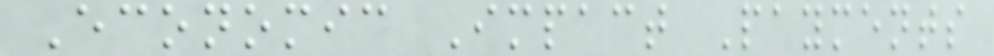Economic Impact Payments
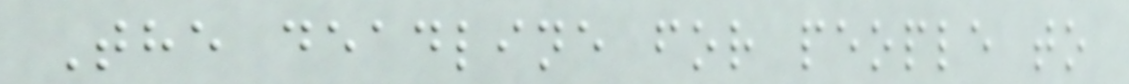The deadline for people to
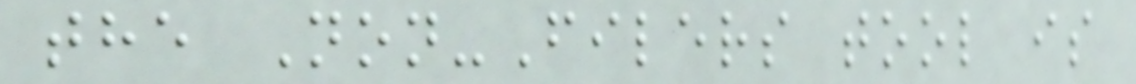the Non-Filers tool is
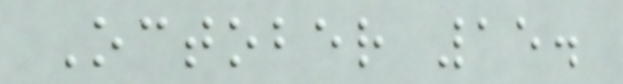October 15.
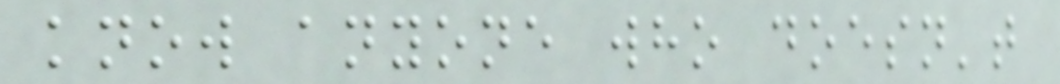know anyone who doesn't
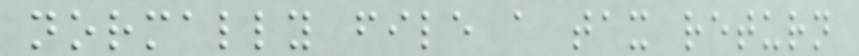normally file a tax return
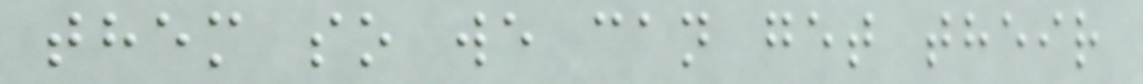them so we can get their
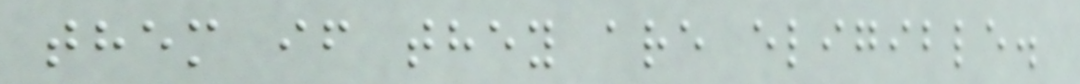them if they are eligible.
